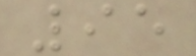95
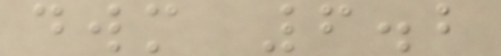dwm 6.2
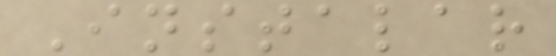Instalar
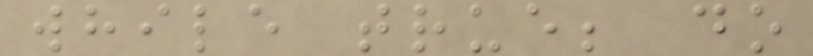while true; do
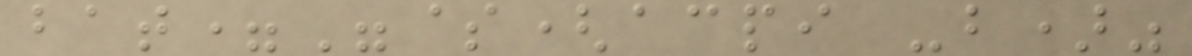bat="$(acpi -b)"
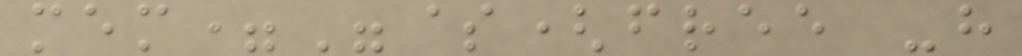mem="$(free -h
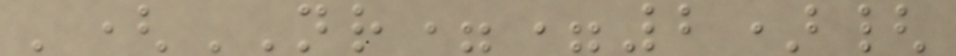'(NR==2){
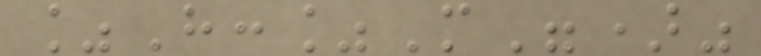%H:%M")"
